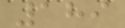189
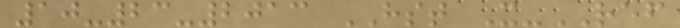10-23-2013 HST X-REF
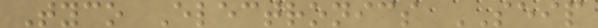Tyco Electronics SEIP
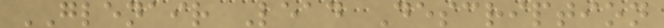GLENAIR Lead Description
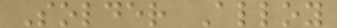Solder Alloy
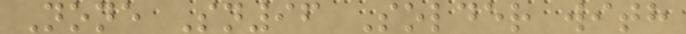None Sn96 Solder with
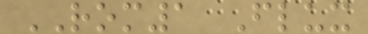ROM1 Flux
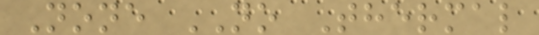None NO Thermal
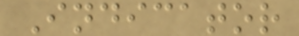Indicator
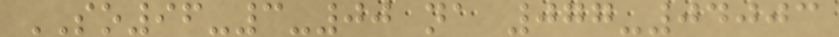SO96-3-00 na 077-04003
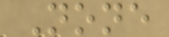None
